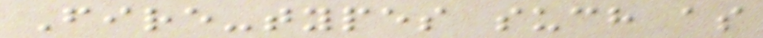Fire-types such as
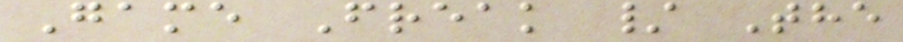Game Freak / The
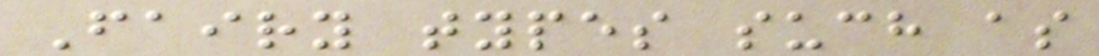Fairy types such as
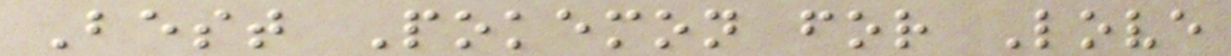Best Pokemon for Love
